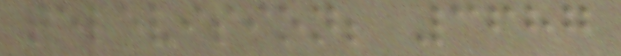television; 3687
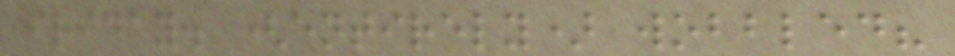friday. (entirely) wobbled?
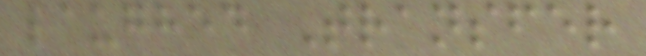laughed Transfer
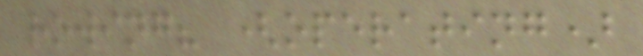rowing? (operating)
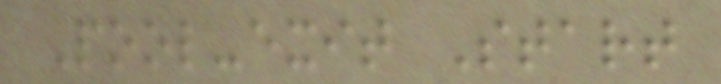Pool-exit Start
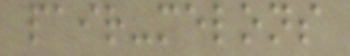pair-melons
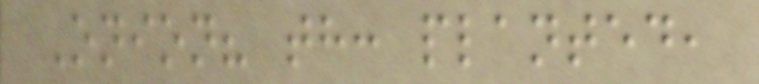Onion? th: planted,
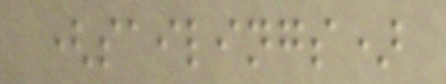(sailings)
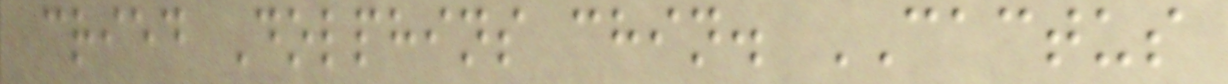cried Dolphins chin. CACTUS
